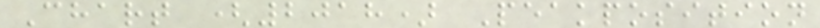Chart (2018) Peakposition
